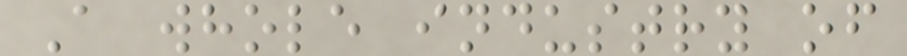A whole industry of
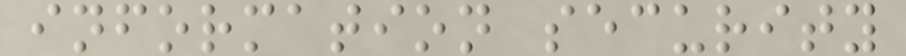information security
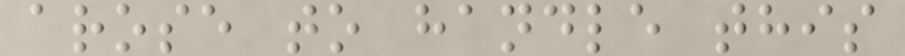arose to handle this
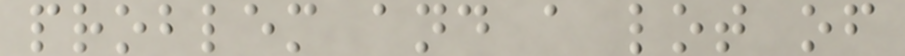problem and a lot of
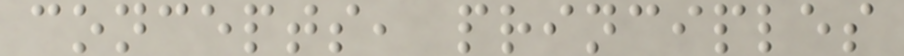concepts, principles
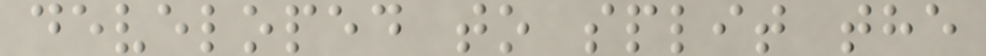developed to split the
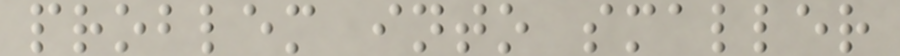problem into smaller
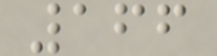166
